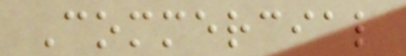Commercial
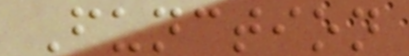Function
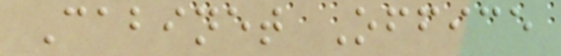Cabinet Office
